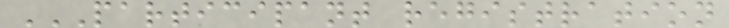PARTICIPANT REGISTRATION
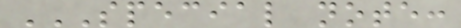SPECIAL NOTE:
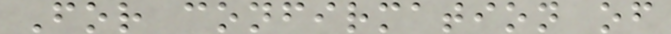For confirmation of
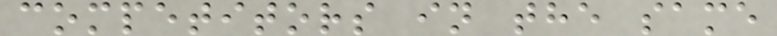competitors in the same
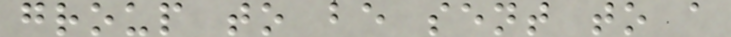group to be sent to a
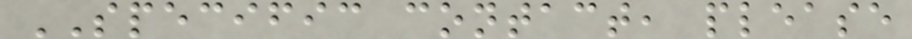SPECIFIC contact, please
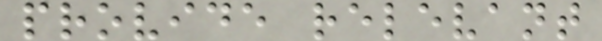provide relevant
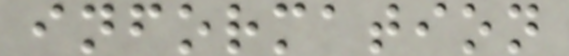information
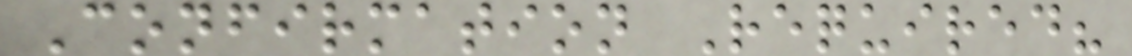Confirmation Required?
